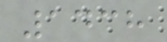1438
